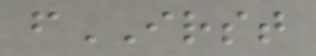fIRST
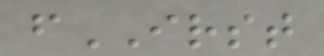fIRST
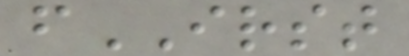fIRST
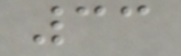33
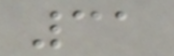31
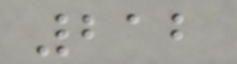212
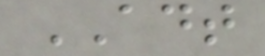ADT
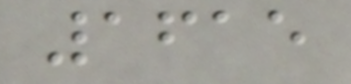1615
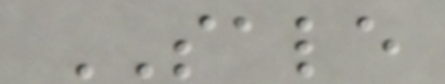SALE
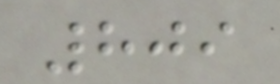809
